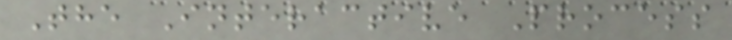The Interactive Process
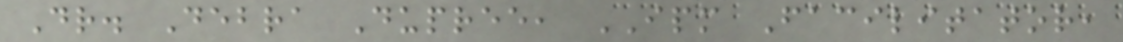Dr. Debra Dupree, IPM Facilitator,
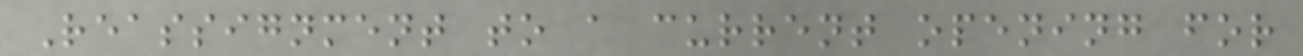Reassignment to a current opening for
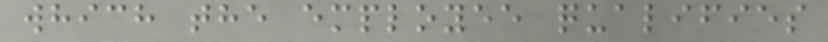which the employee qualifies
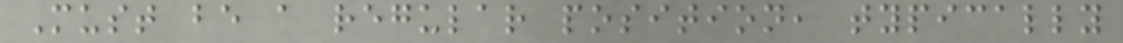Must be a regular position, typically
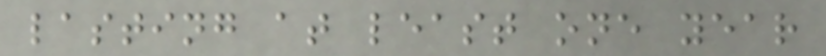lasting at least one year
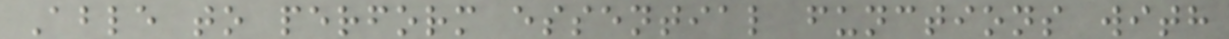Able to perform essential functions with
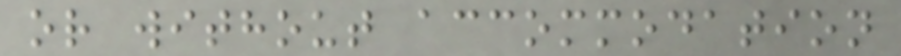or without accommodation
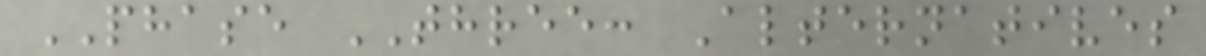PHASE THREE: Alternatives
